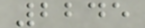2245
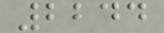2244
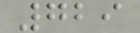729
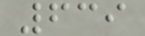639
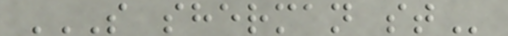S SHERMAN ST
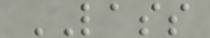LASS
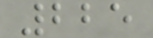225
